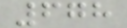678
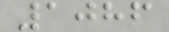1086
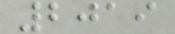2019
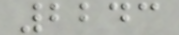2243
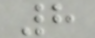8
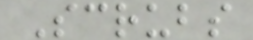Scrubs
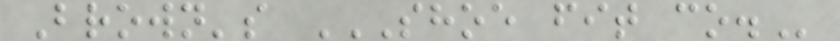Brown's SHOE FIT CO.
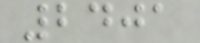2401
